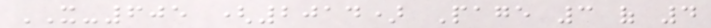IT-605 (2014) Page 3 of 4
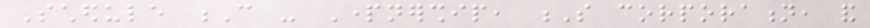Schedule C - Partnership, S corporation, and
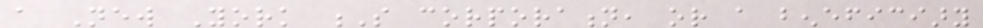a New York S corporation, or a beneficiary
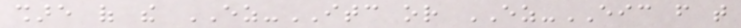share of the EZ-ITC or EZ-EIC from that
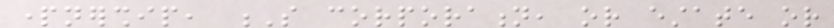partnership, S corporation, or estate or
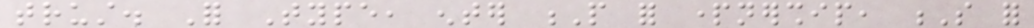trust. For Type, enter P for partnership, S for
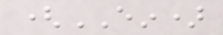(EIN)
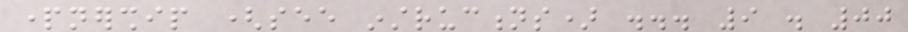partnership (see instructions) ... 9 . 00
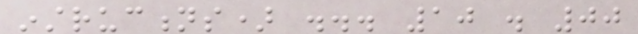instructions) ... 10 . 00
